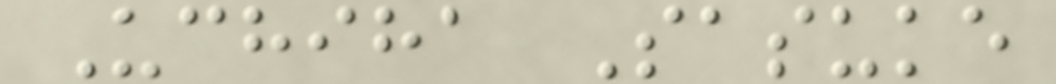Uchiha Sasuke
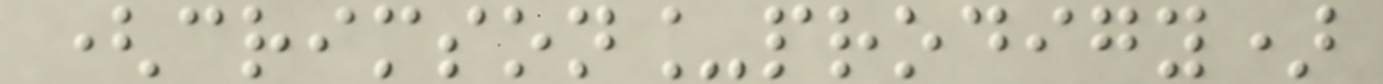(crimson_prodigy)
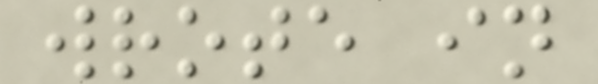wrote in
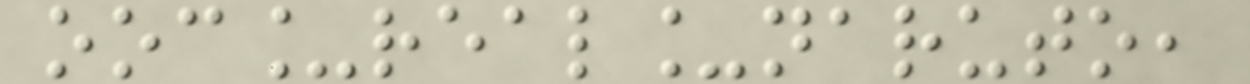ooc_real_naruto,
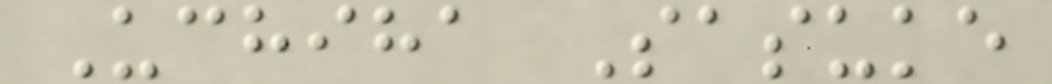Uchiha Sasuke
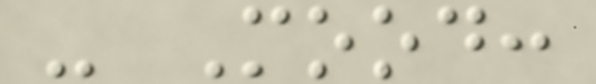- Mood:
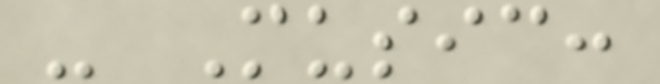- Music:
